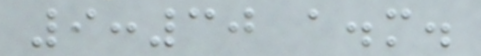9:30 a.m.
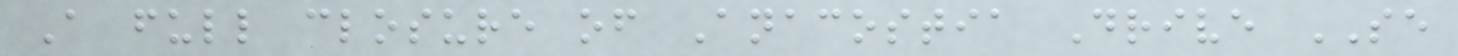A full closure of Anacostia Drive SE
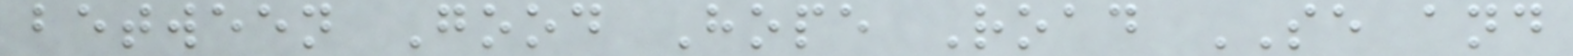between Good Hope Road SE and
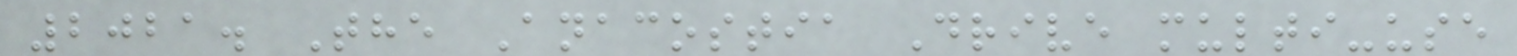2021. The Anacostia Drive multi-use
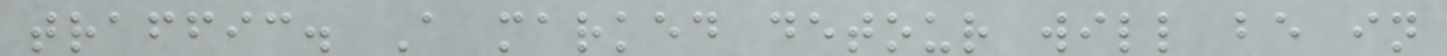traffic. A marked detour will be in
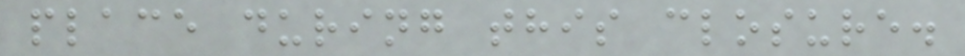place during this closure.
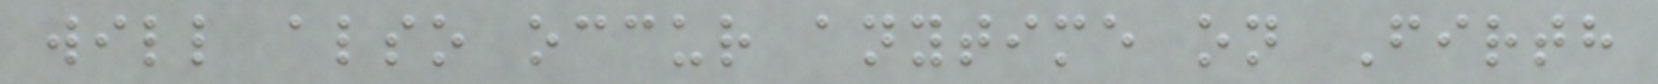will also occur anytime on Firth
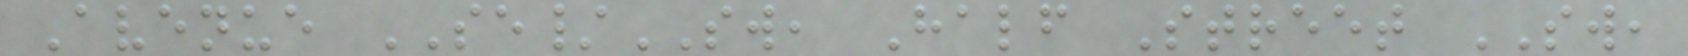Avenue SE/SW, Half Street SW,
